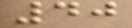40
